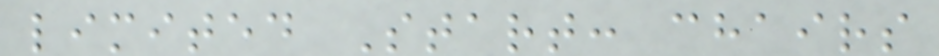limited Start: chairs
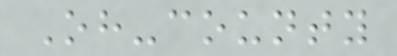Oh-county
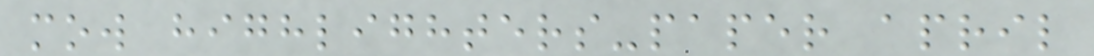mow highlighters-paper april
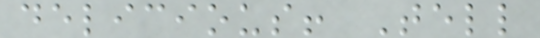delicious! Tell
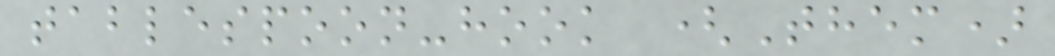tablespoon-hook (Them)
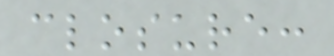closure:
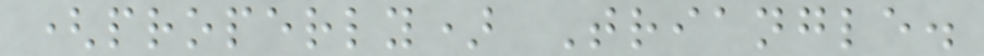(properly) Triangle.
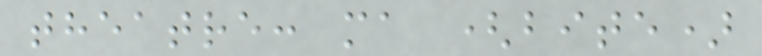theatre: ma (bite)
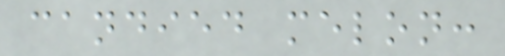candied melon:
